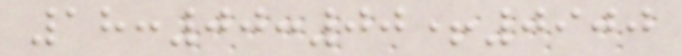18:00:00+0900
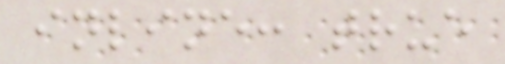inline: true
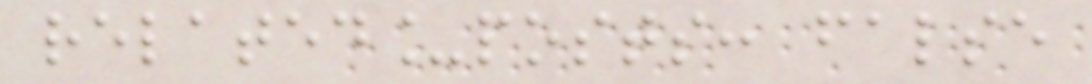related_posts: false
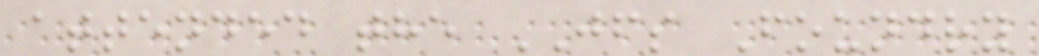attended the JFS Foundry
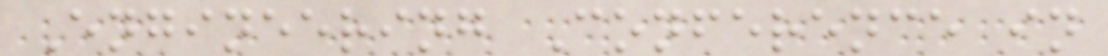Engineering Conference in
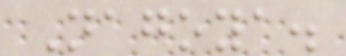Nagoya.
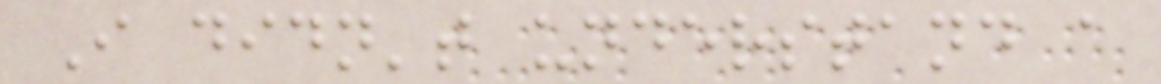I didn't understand a
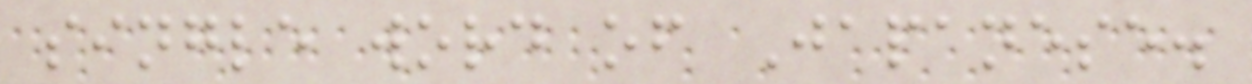single word of Japanese.
